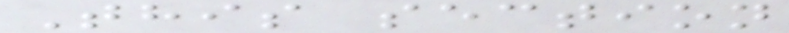This section
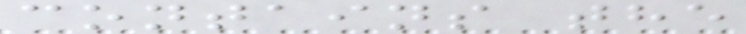contains the
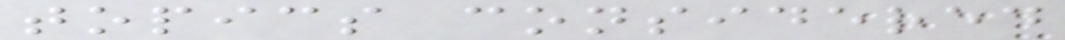topics considered
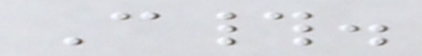C#.
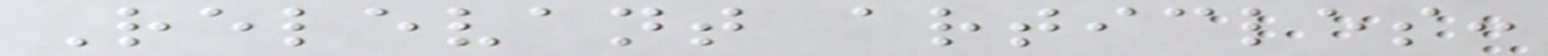Relevant articles:
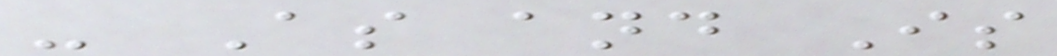- As and Is
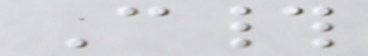C#
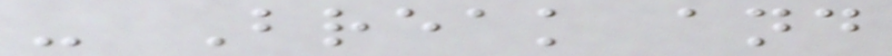- Break and
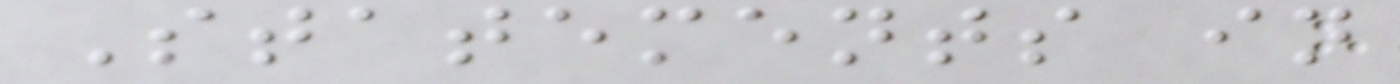Statements in
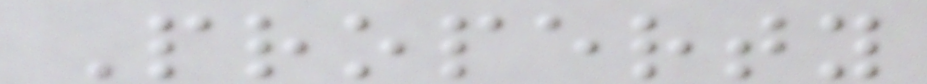Property
